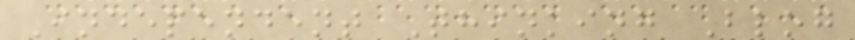Independent Thinking Blog
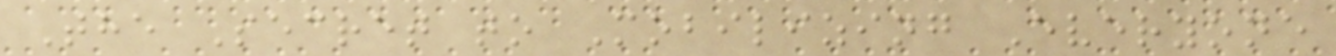The Secret to Mobilizing Everyone
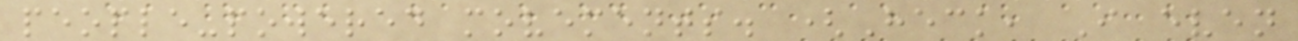people-powered movements. (Heck, I even
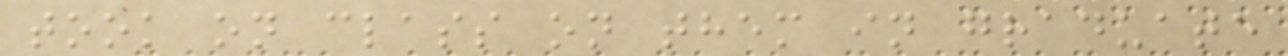took on class on them in graduate
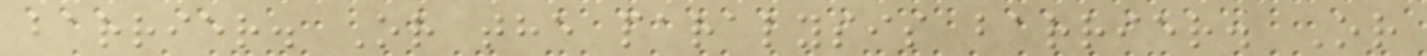barrier. Or the paralysis barrier. Or
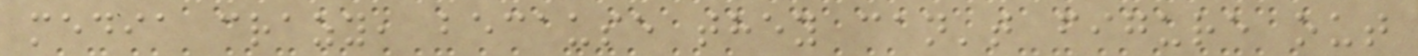media crazy, because they can't figure out
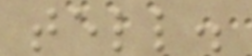tell.
